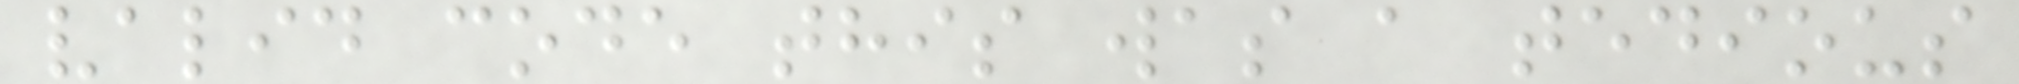valid code this was a tedious
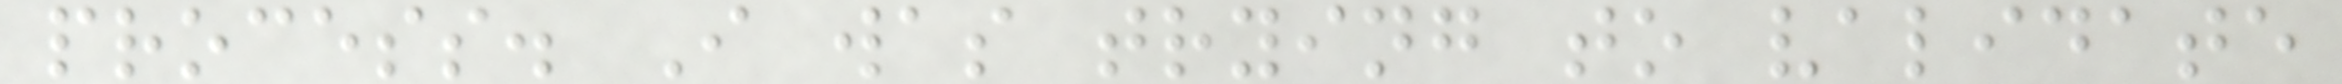process. I was trying to validate
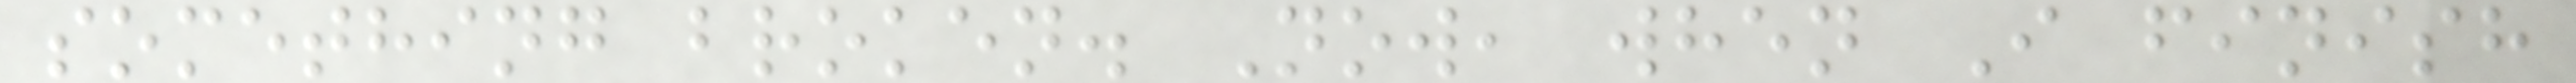something broken. Now, when I finish
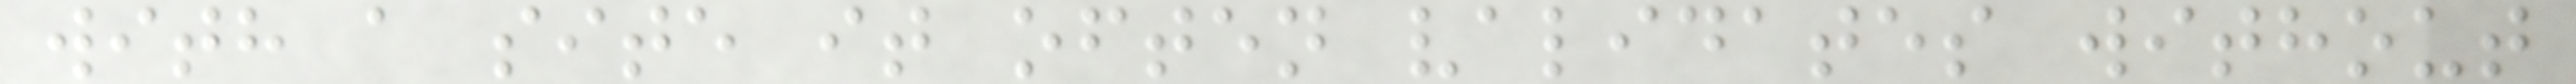with a site it often validates without
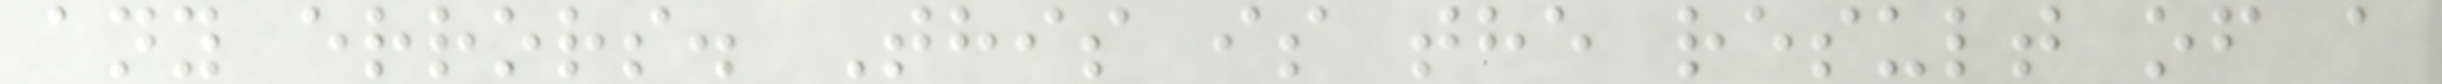any errors. This is the result of a
